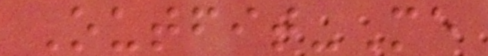Outfit-Me
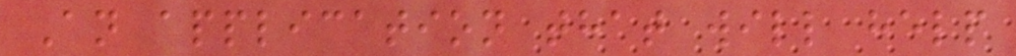An application that will help
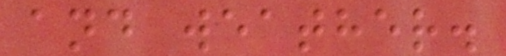and weather.
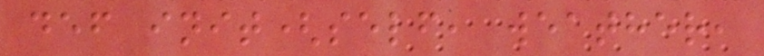def init(self, weather,
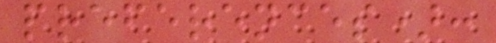preferences):
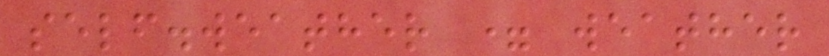self.weather = weather
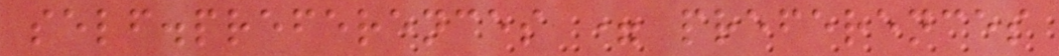self.preferences = preferences
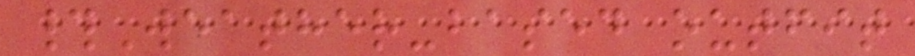#Weather-based outfit
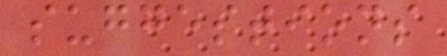suggestions
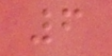6
